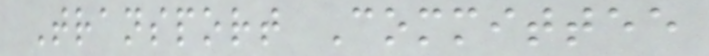Transport Committee
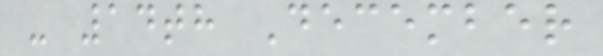- 14th December
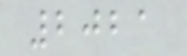2021
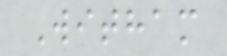Witham
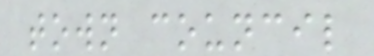town council
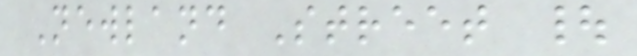Newland Street |
